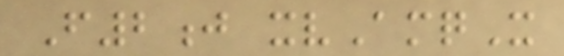F2j xvAmqX
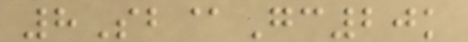8Sb@Gc20k
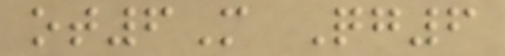ot6M Qg6
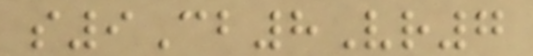s9Cb8Vr7
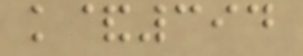k&394
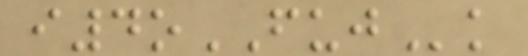i4oFUJk
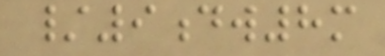/9dw8m
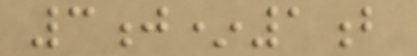3j*1b
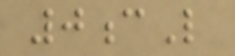0cL
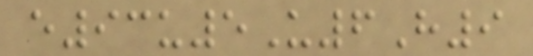e93u5U6H9
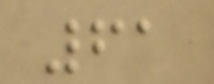61
